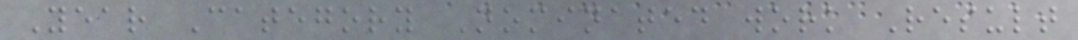Year Category Nominated work Result
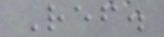Ref.
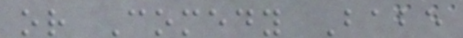or Comedy Babe
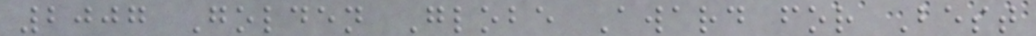2007 Golden Globe Award for Best
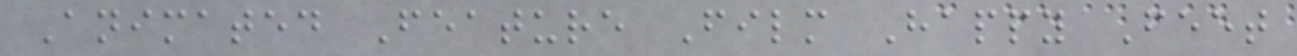Animated Feature Film Happy Feet
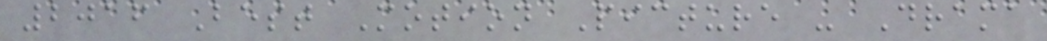2016 Best Motion Picture - Drama
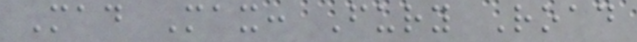Mad Max: Fury Road
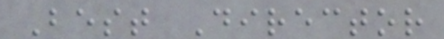Best Director
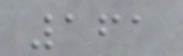161
